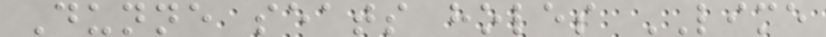Dunne seats holes LIME
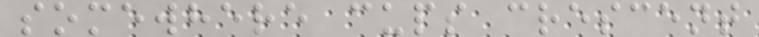somewhere cups crescent
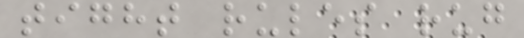tight rules rug
